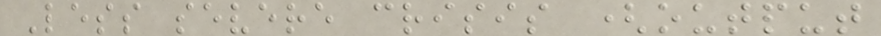Less severe crisis (output
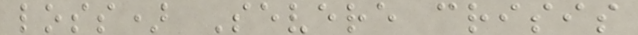loss) Severe crisis
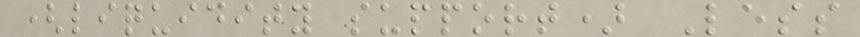(liquidity support) Less
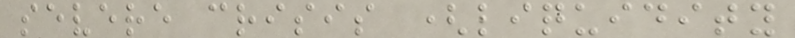severe crisis (liquidity
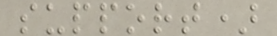support)
